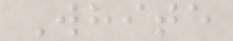White
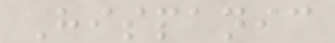Hispanic
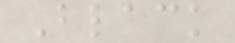Black
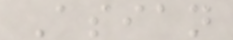Asian
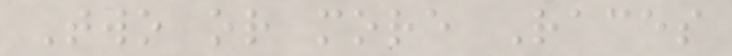Two or more Races
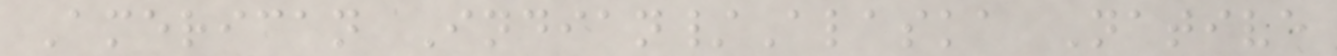American Indian/Alaska Native
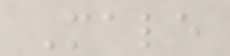Male
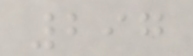297
